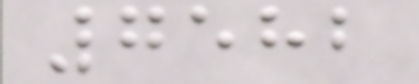7582
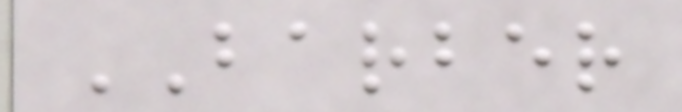BARBER
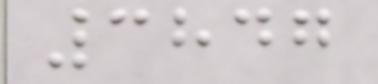3847
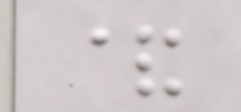&
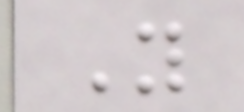Y
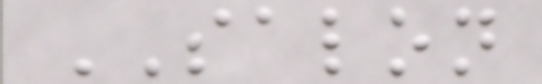SALON
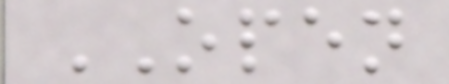OPEN
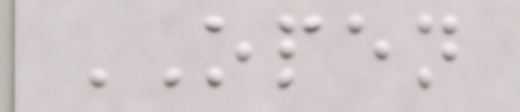OPEN
